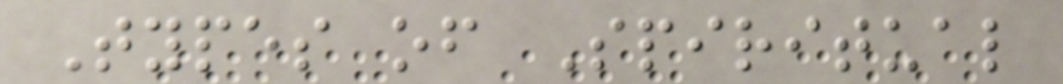Types of Spiritual
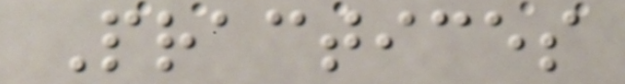Practices
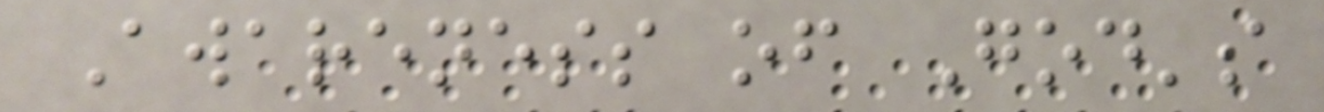Awareness of God's
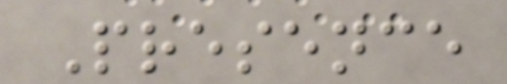Presence
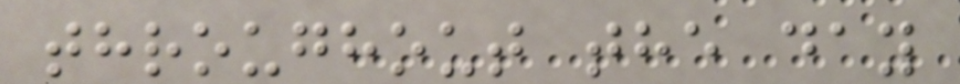throughout the day
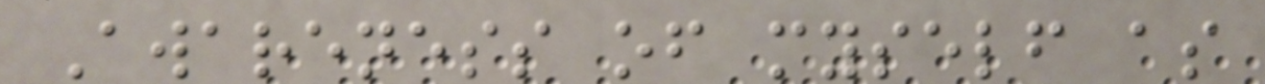Awareness of myself as
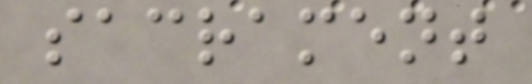sacrament
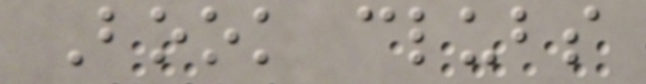Book clubs
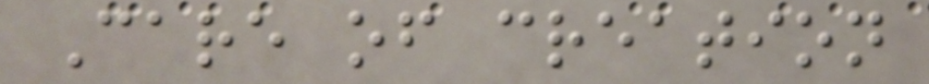Care of creation
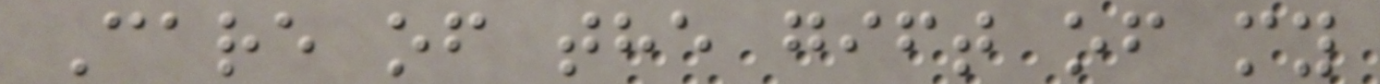Care of the gift of my
